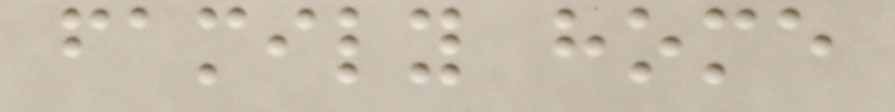family home
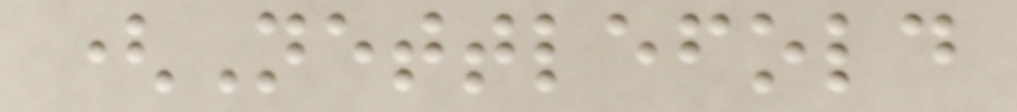(Nettlefold
